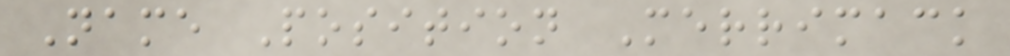Name Position Merrimack
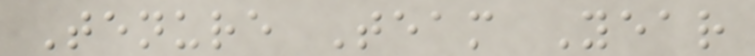Tenure Team Year
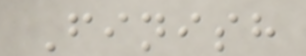Finish
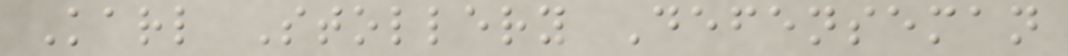Karl Stollery Defenseman
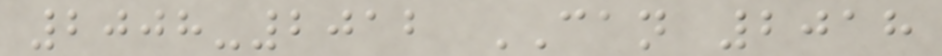2008-2012 CAN 2018
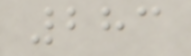283
